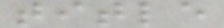title
